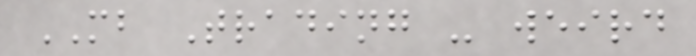MB Trading - weird
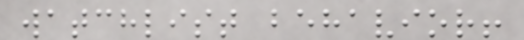watchlist behavior!
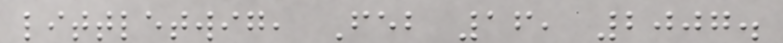littletwig, Feb 16, 2007.
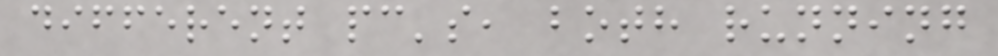different pc's, both running
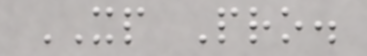XP Pro.
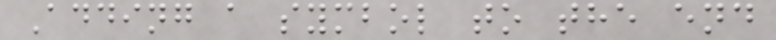Adding a symbol to the end
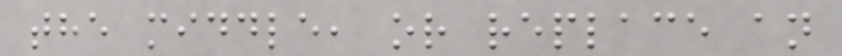the middle, or replace an
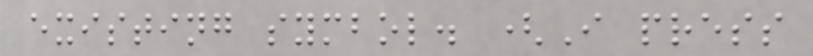existing symbol. (I press
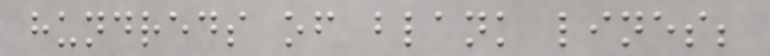hundreds of blank lines;
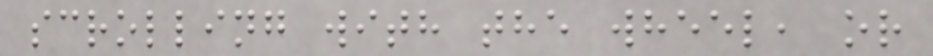scrolling with the wheel, or
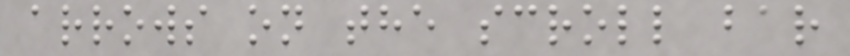arrows on the scroll bar
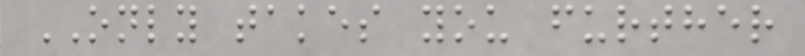ONLY takes you further
